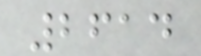2614
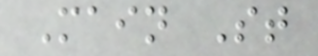Main St
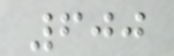600
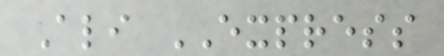Ali EXPRESS
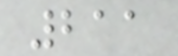211
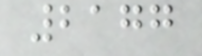2177
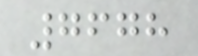7678
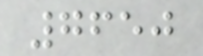7650
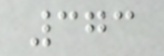373
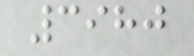3980
